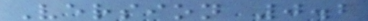Version 0.2
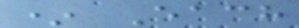* Each
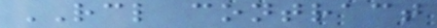RCL contract
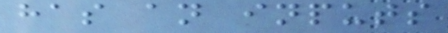has an inputs
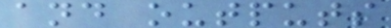and outputs
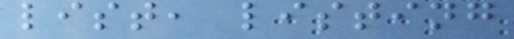list, listing
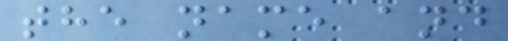the name and
